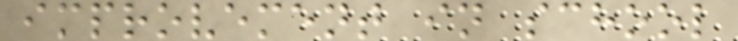improvement in school
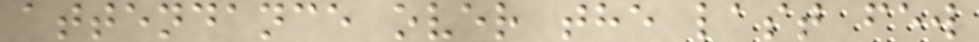attendance over the last few
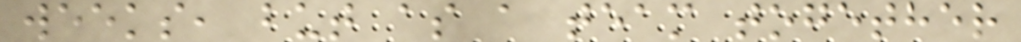weeks, but as a team together
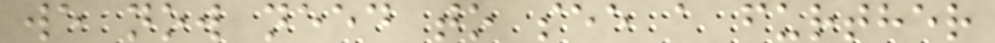we now need to see a further
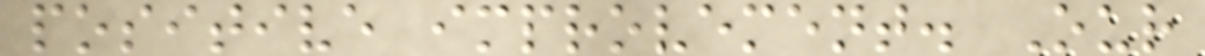positive improvement. Our
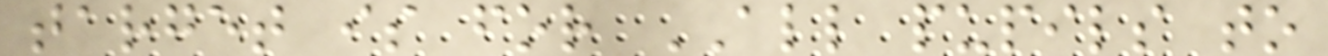target is for ALL pupils to
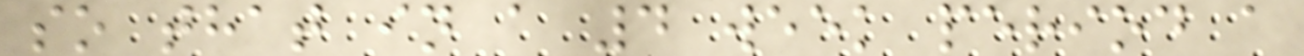so that in a 4 week period a
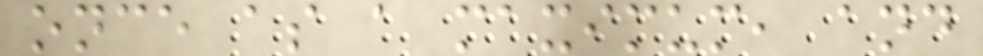once as a maximum, and
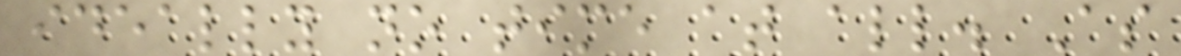ideally no time at all. As
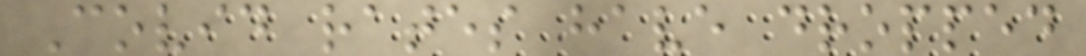Covid rates have dropped
